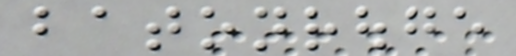batonrouge
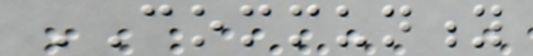COMMUNITY
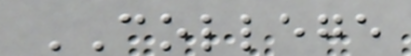COLLEGE
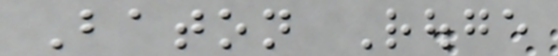Baton Rouge
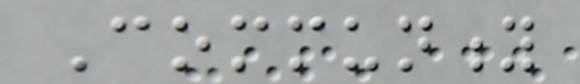Community
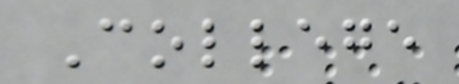College
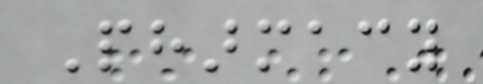Pharmacy
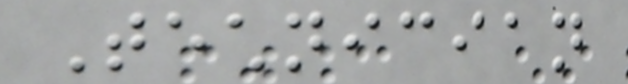Technician
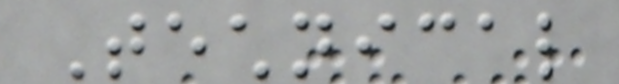Technical
